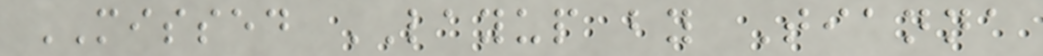MISSED LAYUP by Tianna
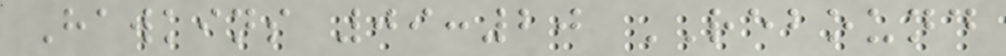Hawkins 09:20 REBOUND
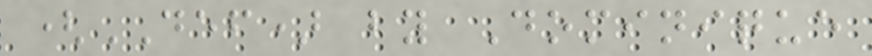(DEF) by Dominique
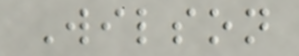Wilson
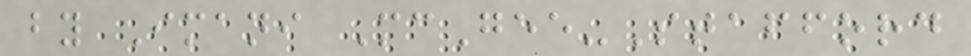by Imani McGee-Stafford
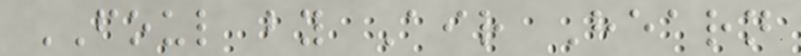FOUL by Air Hearn
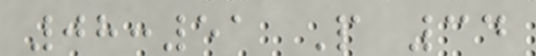08:51 P 34
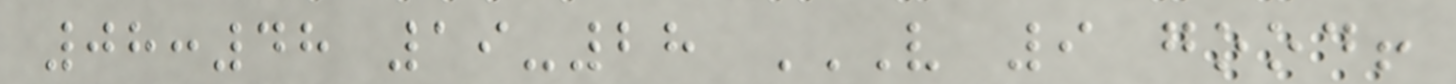08:48 19-28 V 9 GOOD!
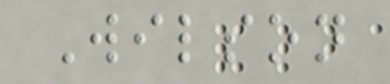Wilson
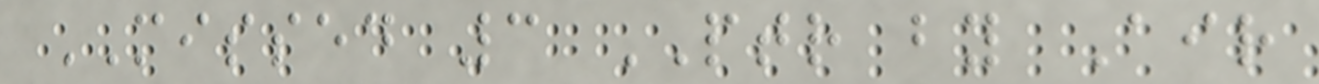MISSED 3 PTR by Air
